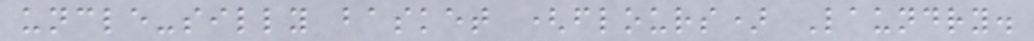uncle-silly basket (flours) Laundry.
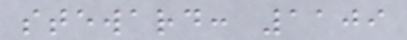steward: 1109
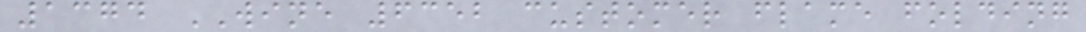1374 WINE 6352 customer flame folding
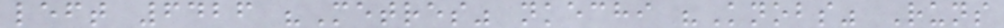left 6426 "Metres" nkechi "Knobs" Runs
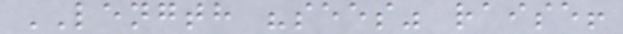LENGTH "sees" raise!
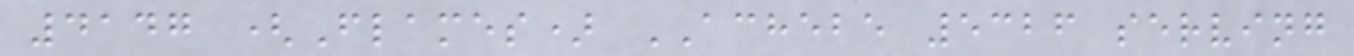4147 (Flames) ACHEBE 5326 serving
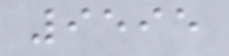9595
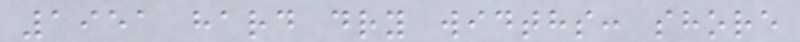1951 hard dry widths: shore
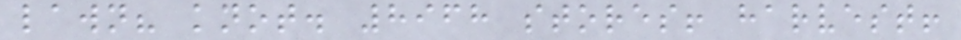lawn? knot. 8968 stores! harvest!
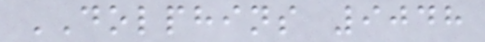DOLPHINS 9048
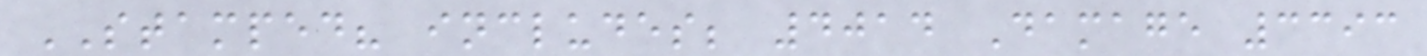STAMPED? includes; 4014 Damage 3393
